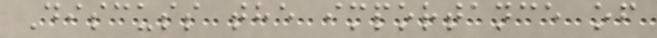Discuss the importance of
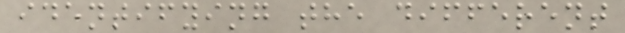identifying the different
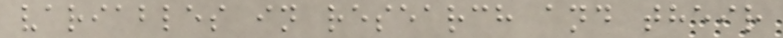variables in research and their
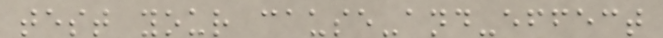test your cause-and-effect
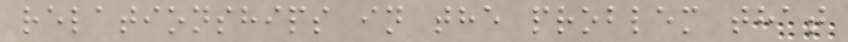relationships in the problem that
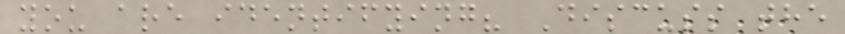you are identifying? Discuss the
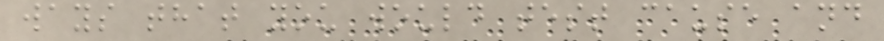ways that you would test cause and
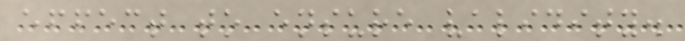effect to ensure validity.
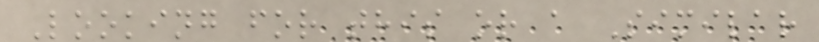Looking for this or a Similar
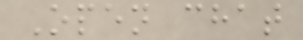Open chat
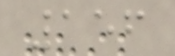156
